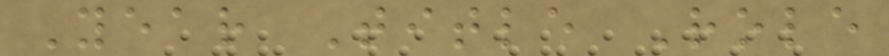Year Title Role
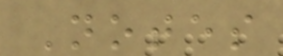Notes
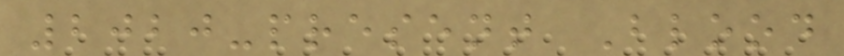2020-present Blood
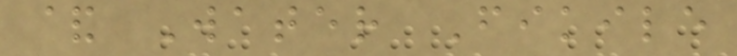& Water Fikile
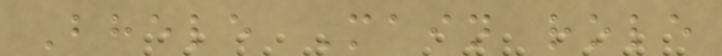Bhele Main role
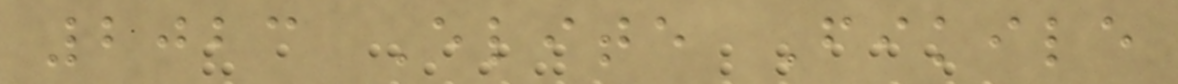2023 Elite Fikile
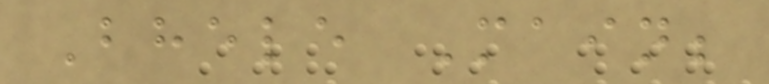Bhele Main;
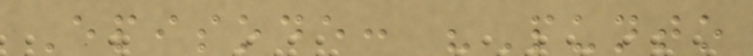Episode: "Punto
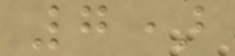7)
